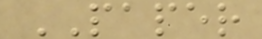PAPER
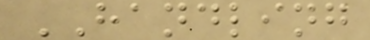HANDLING
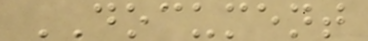DOCUMENT
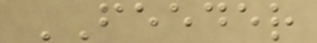FEEDER
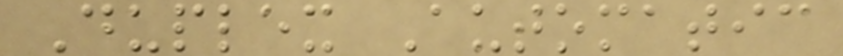Duplex Automatic
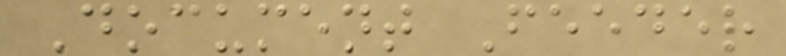Document Feeder
